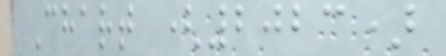Chart (2023)
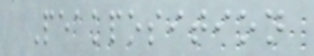Peakposition
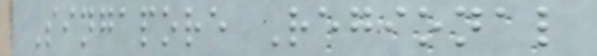Singapore Regional
